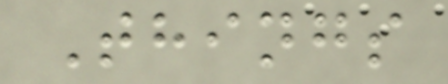Things
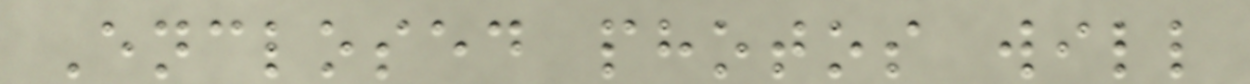Enclosed photos will
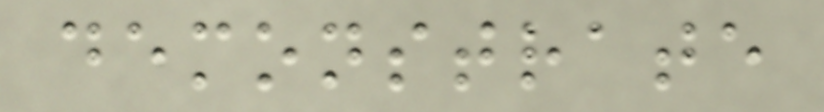demonstrate
